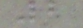2
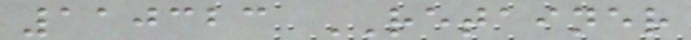110323 RETAINER
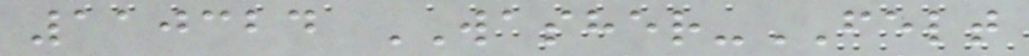110324 WASHER-FELT
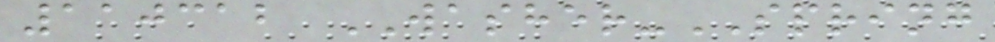110312 WASHER-SPRING
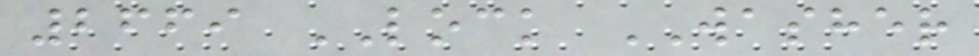2669 LOCK WASHER
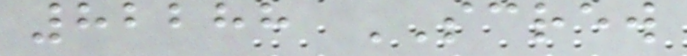82288 SCREW
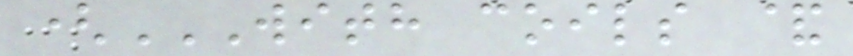(WITH COILS &
